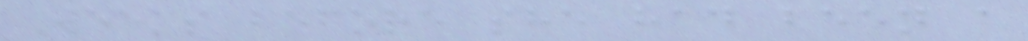Weeks before she had been a
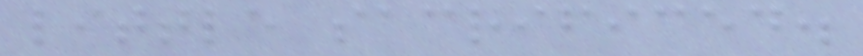little sacrificed.
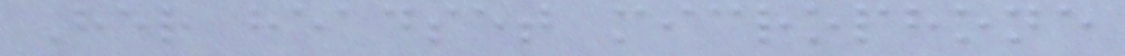Her headset microphone
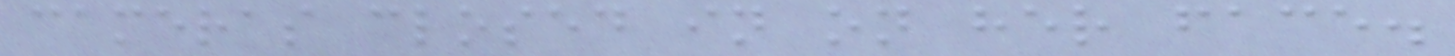cameras closed in on her face.
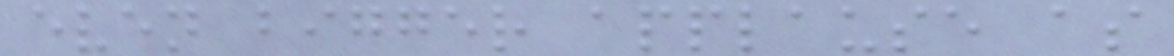even bigger applause as
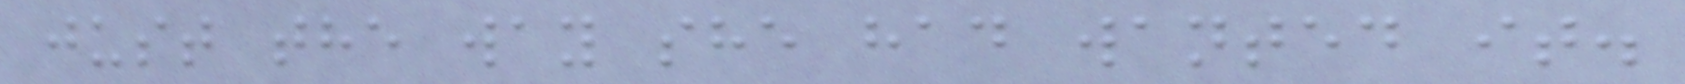just the way she had wanted it.
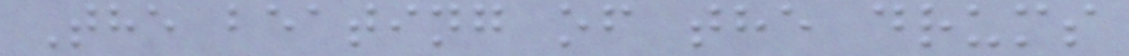The beating of the drums
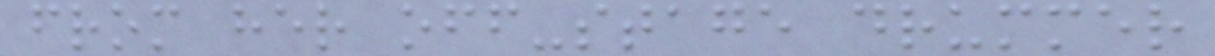from her off-stage drummer
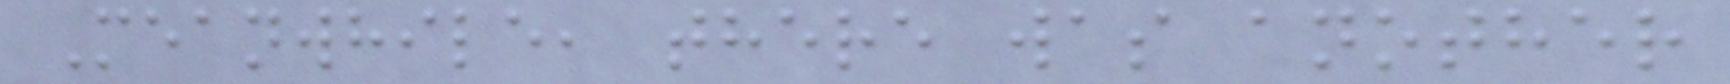Meanwhile, there was another
